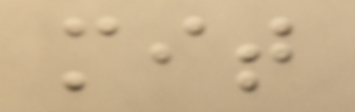mit
